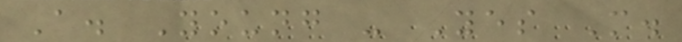A. Young - Yes M.
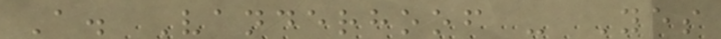A. Vanderhoof - Yes
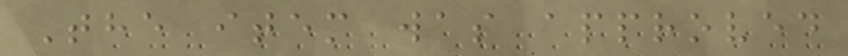The item was approved
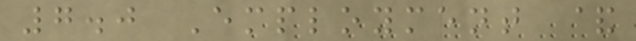7.0 Employment &
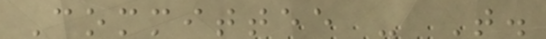Committee - T.
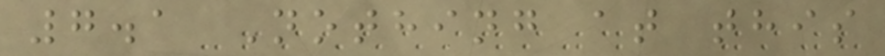7.1 Nothing at this
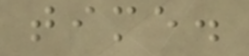time.
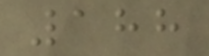188
